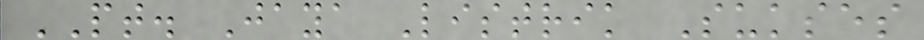PT. Jaya Listrik Sukses
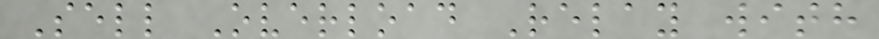Sell Overload Relay with
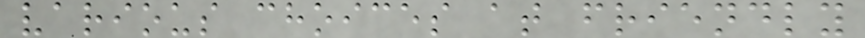various choices at friendly
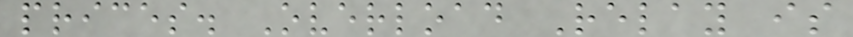prices. Overload Relay is
